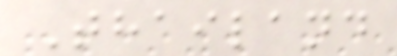Thailand
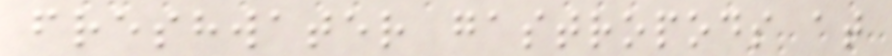freshwater gastropods at
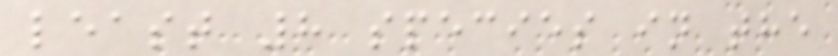least 8 species in the
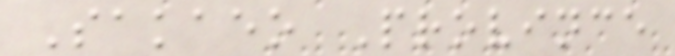Sakaeo Province
